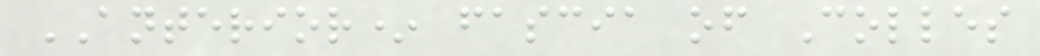ANTERIOR* fascia of Colles
